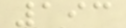193
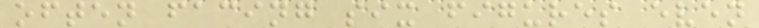often facing six figures even
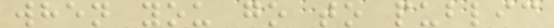when you go to public
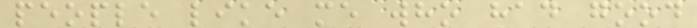people like me who had good
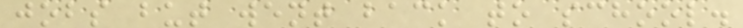jobs but went back to school.
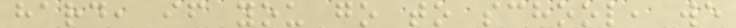hard, if you go to school, we
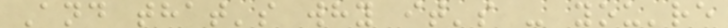And that's why it's - you're
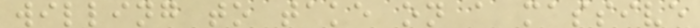willing to take on a massive
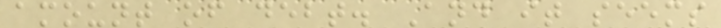amount of debt. And it seems
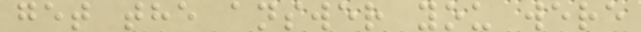get the answer you were
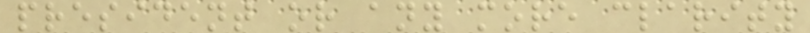president or any more clarity
